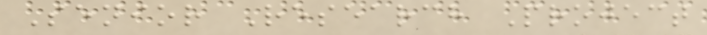Senior Research Project
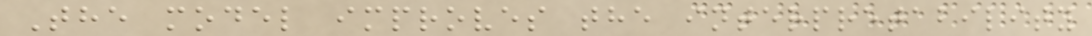The model improves the interpretability
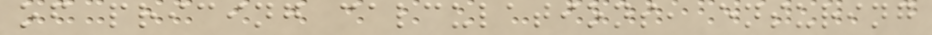of pricing calculations, ensuring
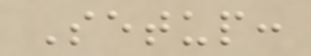Setup:
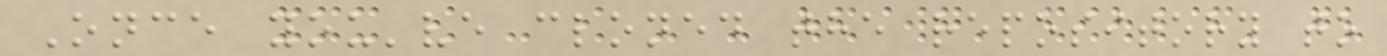Once you've cloned the repository to
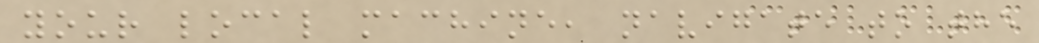your local machine, navigate to the
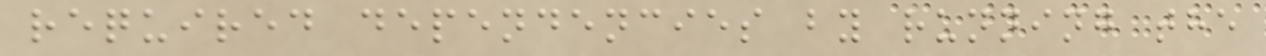required dependencies by running the
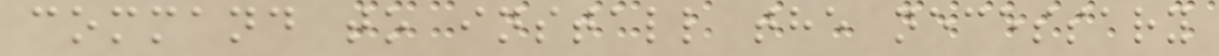command to install the necessary
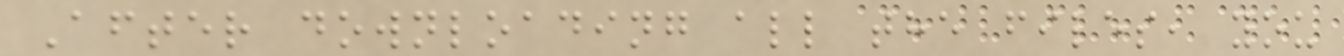After downloading all the files, you
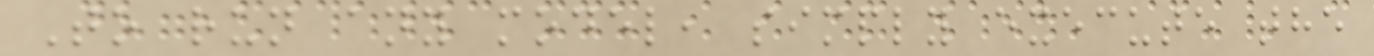To run any model, simply execute the
